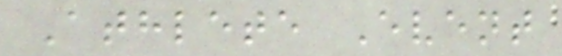Athlete Event
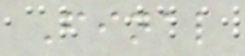Final
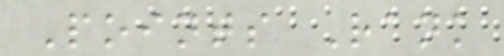Points Rank
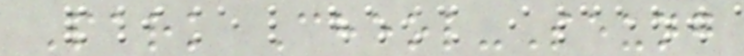Park Cheol-Seung
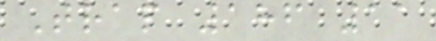Trap 186 11
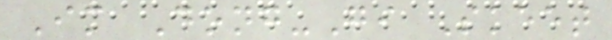Im Dong-Gi Skeet
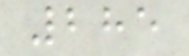285
